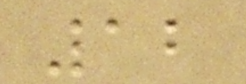12
